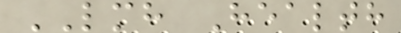LMH Health
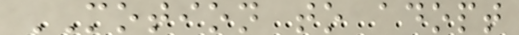MOTION to adopt
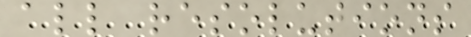all resolutions
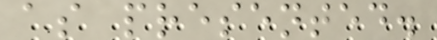as presented.
